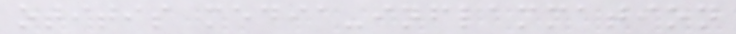otitis media-inflammation
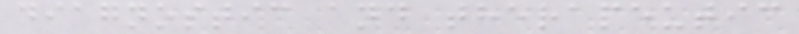diagnostic and therapeutic
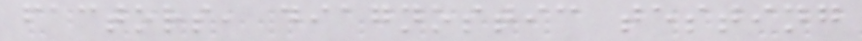factors, diagnostic testing
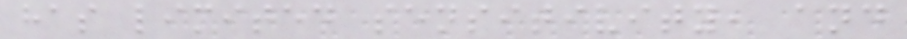has limited sensitivity, and
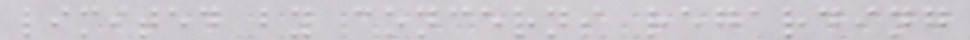limited by concerns regarding
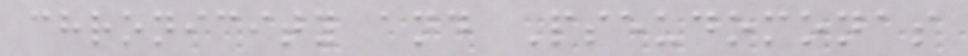chronicity and Pseudomonas
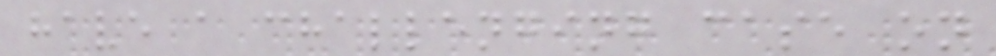have a challenging case on
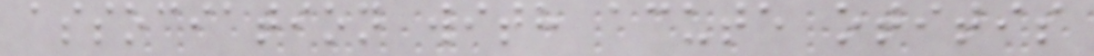association with acute otitis
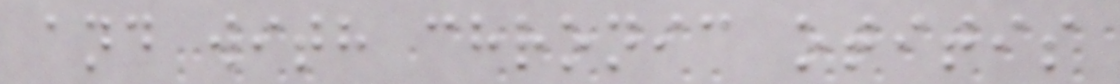and with chronic otitis
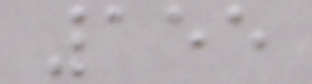155
